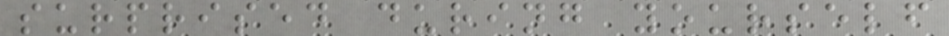surprised during yourself
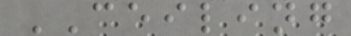CEILING
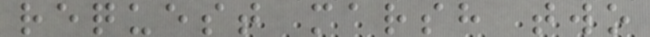request marsh two
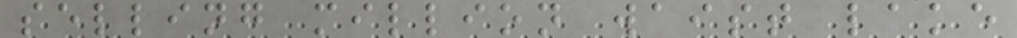selling million waist lake
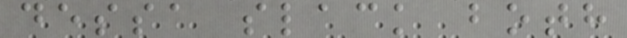dessa slack both
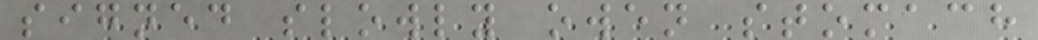signed slowly owen stomach
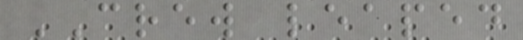CREW leaped
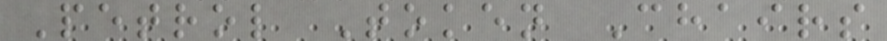Petrol Token Chairs
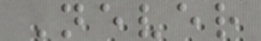Never
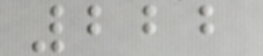222
